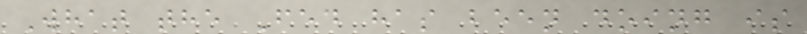What the Fed has been doing is
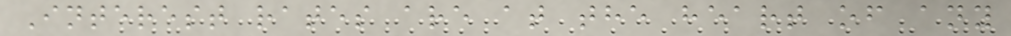Interest rates are at the heart of any
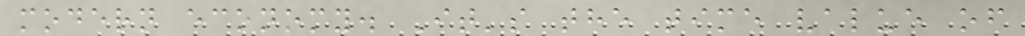modern economy. It's the time value of
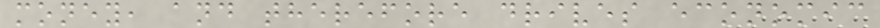money, and therefore drives economic
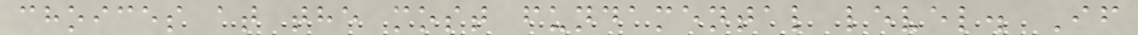choices at the most fundamental level. If
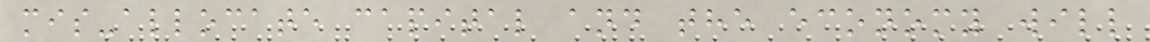mis-allocate capital and the economy will
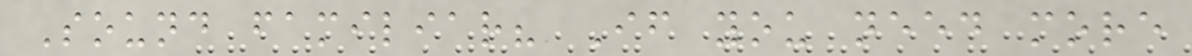Sound familiar? If you need more
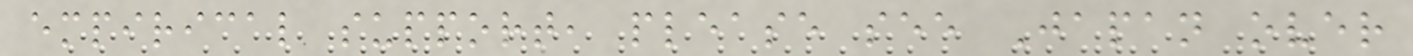empirical support, please see Japan over
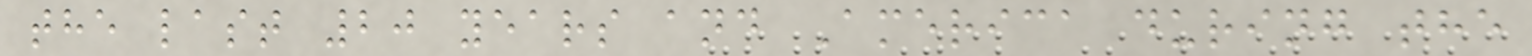the last 20 years and America during the
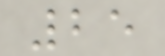25
